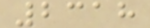2318
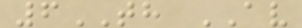6TH AV
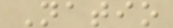Natio
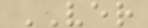VER
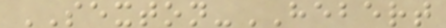SEXTON-HEBERT
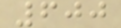600
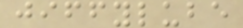jiffylube
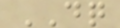DQ
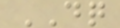DQ
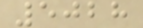5028
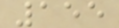155
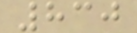830
